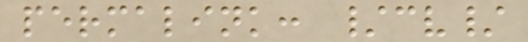permalink: /cv/
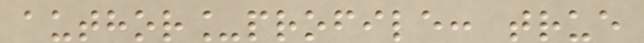author_profile: true
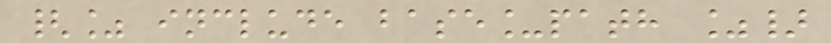{% include base_path %}
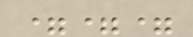===
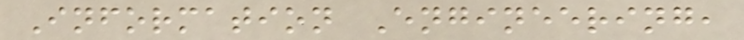Information Engineering,
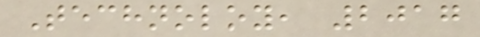Technoloy, 2017
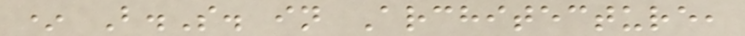* B.S. in Architecture,
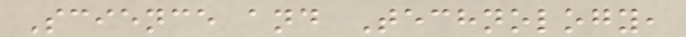Science and Technology,
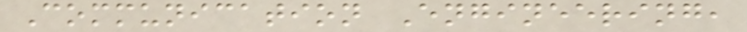Communication Engineering,
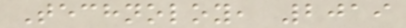Technoloy, 2019
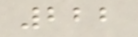222
